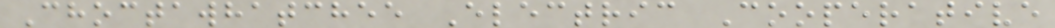Choctawhatchee Electric Cooperative
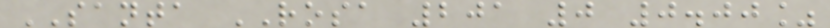SANTA ROSA 201 0 0.00%
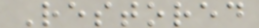Restored
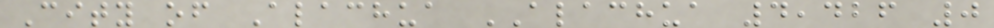City of Alachua ALACHUA 4,426 0
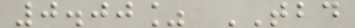0.00% TBD
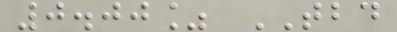0.00% TBD
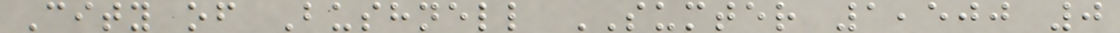City of Bushnell SUMTER 1,500 0
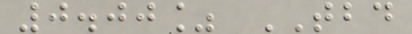0.00% TBD
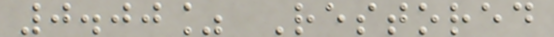0.00% Restored
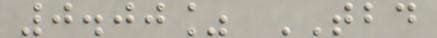0.00% TBD
